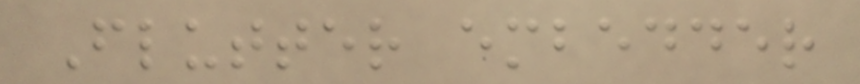Flutter embedder
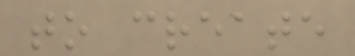to create
